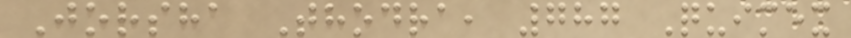Jorsha Thodra, 787 Quimex
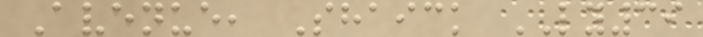Avenue, Shaick LY39
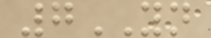7YN
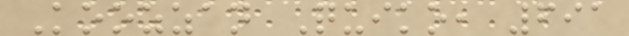Koozzan Quiko, 691
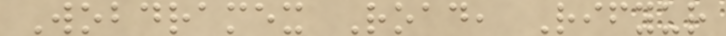Wobdramex Road, Rifyur
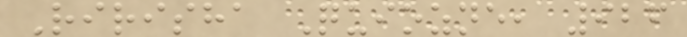Ririsha Quiozne, 926
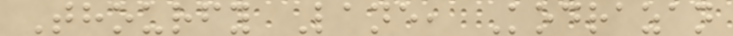Thourfy Lane, Kodrazan
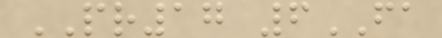PR17 6FA
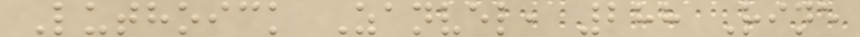Luthoick Zanvel, 288 Rine
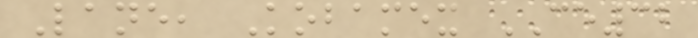Lane, Kobamex CE32
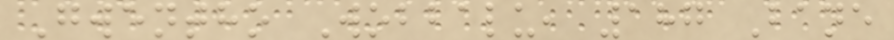Gwentho Wobbalu, 187 Bane
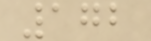172
